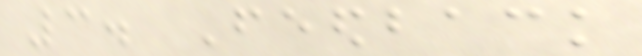3. Feedback
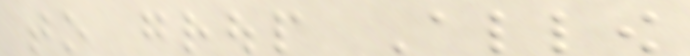to group Allow
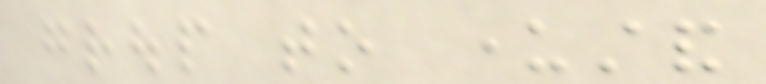group to understand
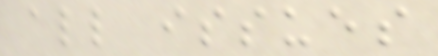all issues
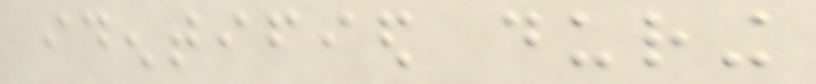identified during
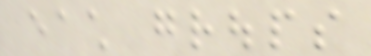each groups
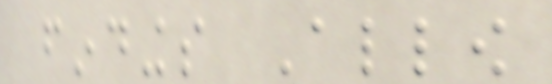findings Allow
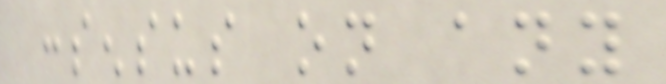consensus on any
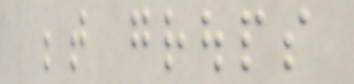between groups
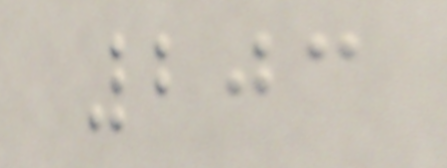203
